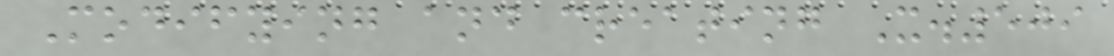Modifying and creating X.509
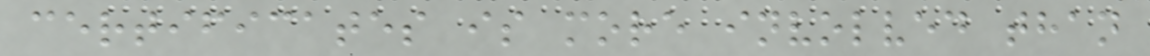certificates is more involved than
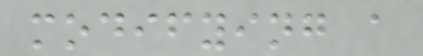modifying a
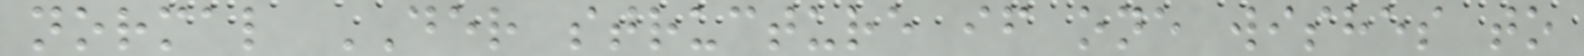normal DER structure if one wishes to
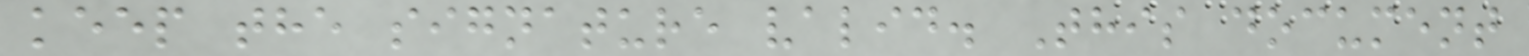keep the signature valid. This document
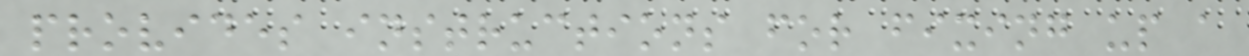provides instructions for fixing up a
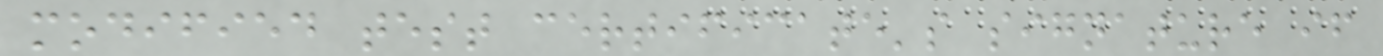modified test certificate's signature if
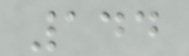144
